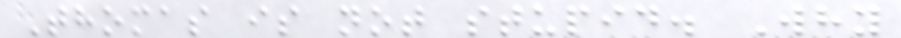Thomas is not stupid. Why
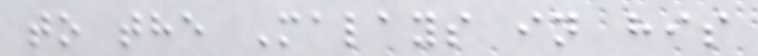to the Malays in his
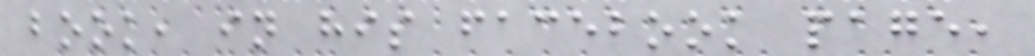book, in his facebook page,
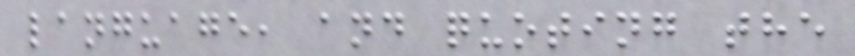language, and quoting the
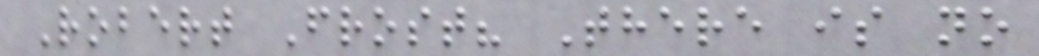Robert Frost? There is no
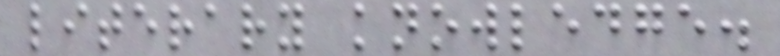literary knowledge.
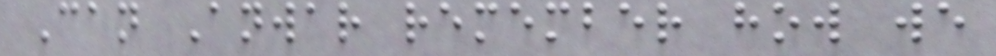Can Anwar remember how we
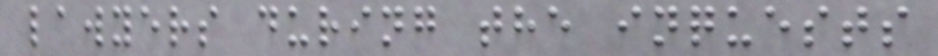lawyers during the inquests
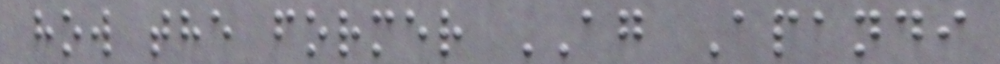how the former AG Apandi
